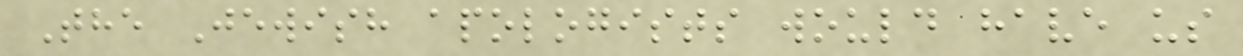The Jewish apologists would have us
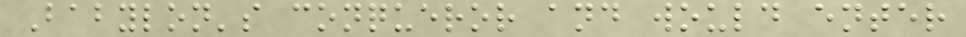Babylon's conqueror and would enter
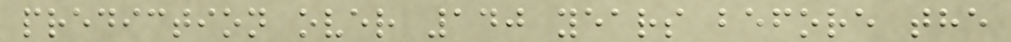prediction over 140 years before the
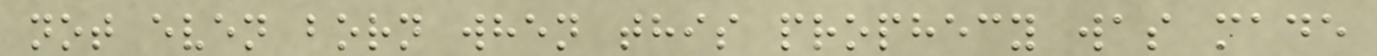not even born when this prophecy was made
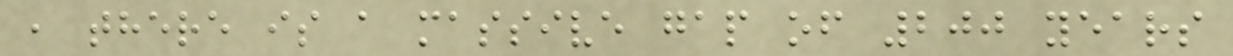, there is a massive gap of 200 years
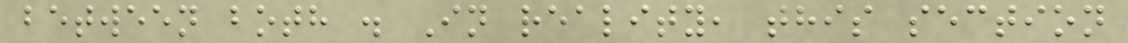between both . In reality, this section
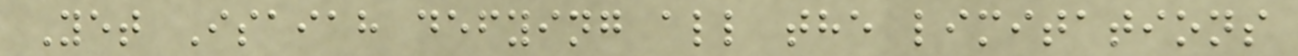Yet Isaiah defying all the limitations
